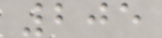205
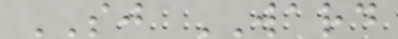SJ WARD
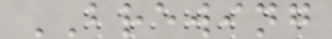BREWING
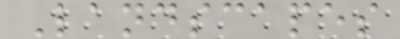Landscapes
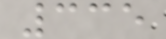335
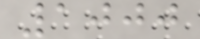1000
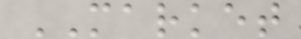MARKET
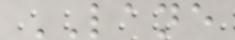LANE
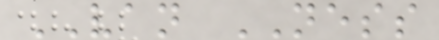VAN NESS
